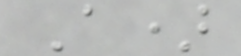A)
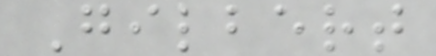Gilbert
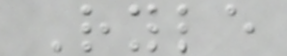Ryle
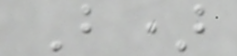B)
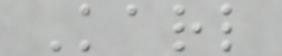Karl
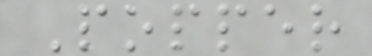Popper
